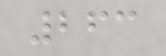263
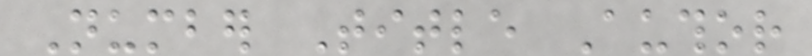Number Title Author
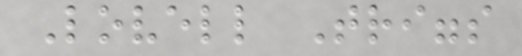Lovell Triggs
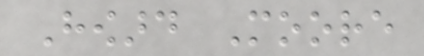Howard Moore
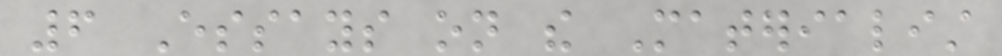6 Essays on the Materialist
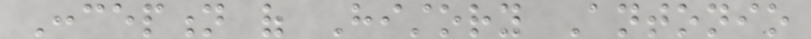Conception of History Antonio
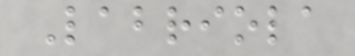Labriola
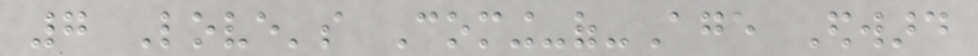7 Love's Coming-of-Age Edward
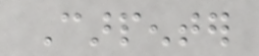Carpenter
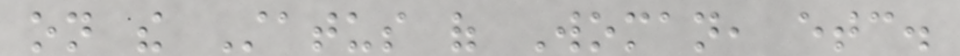on the Status of Woman, etc.
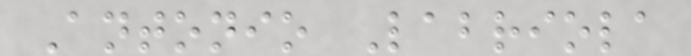Antonio Labriola
